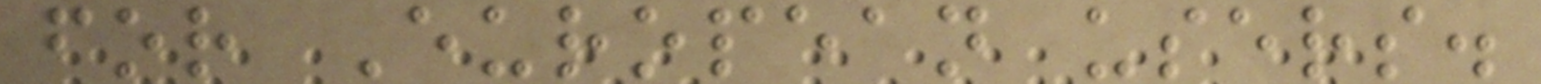for European users.
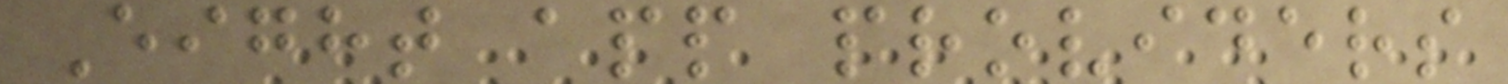Eight app providers
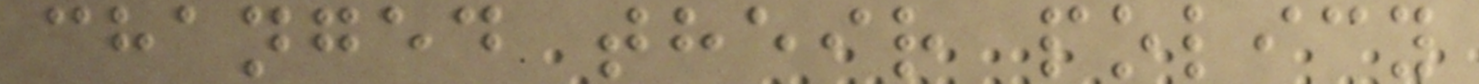changed their policy
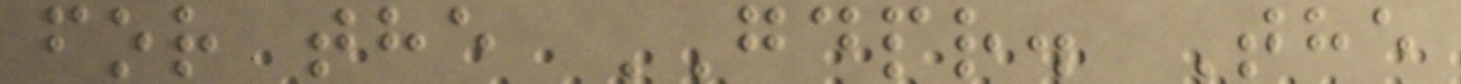for the GDPR. The
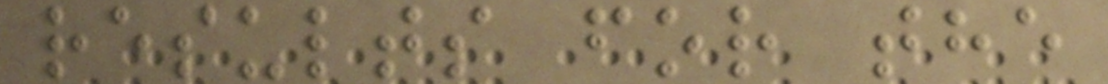results for the
